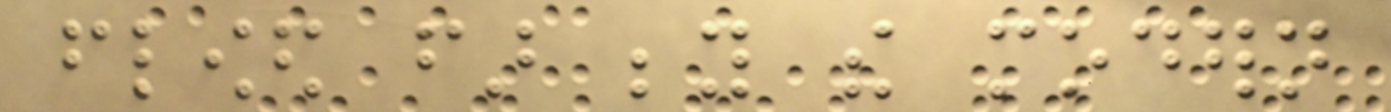flowed far beyond the modern
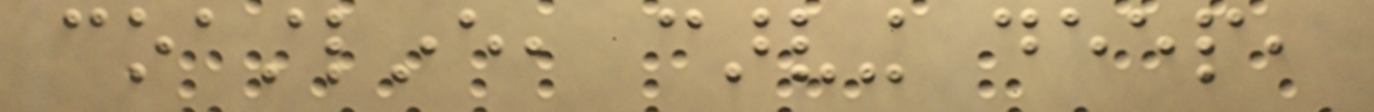coastline, carving deep,
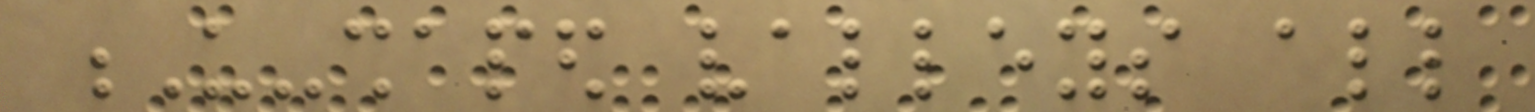U-shaped valleys all
